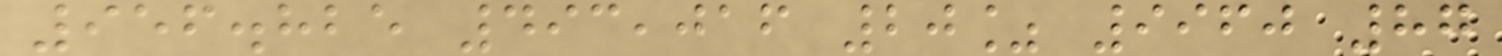956.825 493,016 20% 9960 87
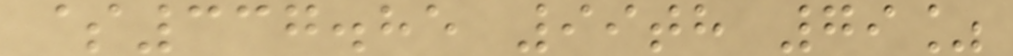$337.85 99th 79%
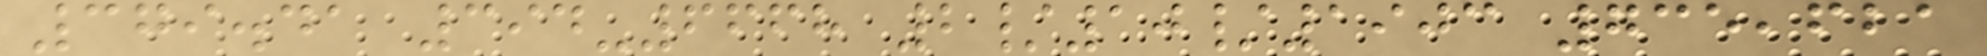379.41 394-6668 2/10/1903 735,621
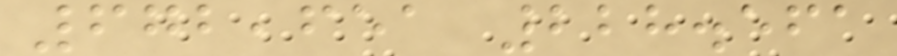672,651 228.561
